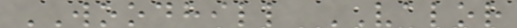WOODHILL VALOR
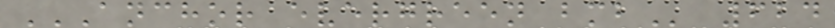ANCHOR EVERGREEN BMB 624
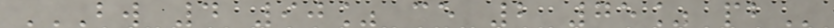BW 4 90% CE 2 75% PB
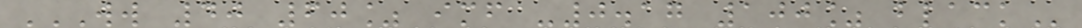WW 40 60% IMF -0.17 100% BLACK
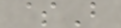$B
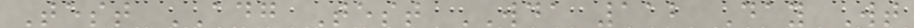Test ADG Test WDA 112 Day Wt
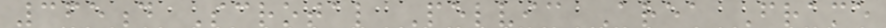365d Scrotal Pelvic Area Frame
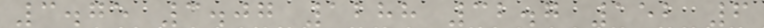3.75 3.07 1288 32.7 152 6
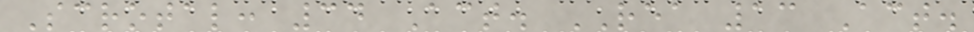Scrotal: 34 Act. REA 13 Act.
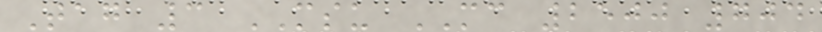Tag 3 MSU MC 2500 704
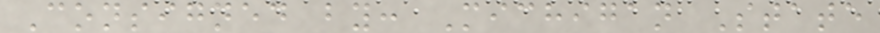Consigned by: Michigan State
